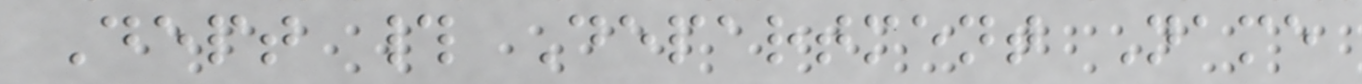Dept # Department Name
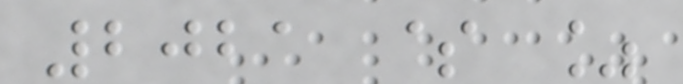2021 $ %
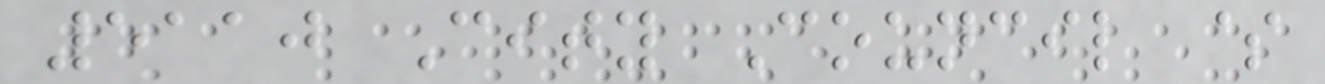5110 City Council $
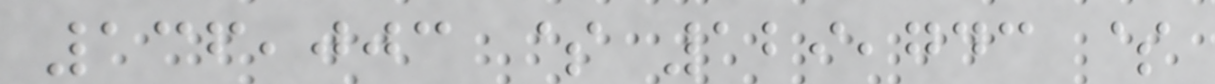136,003 $ 129,743 $
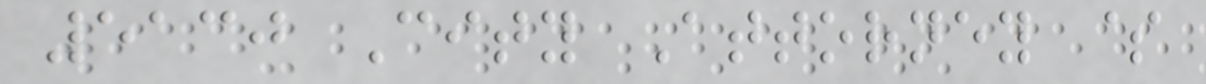5130 City Attorney $
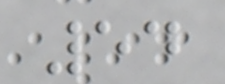54
